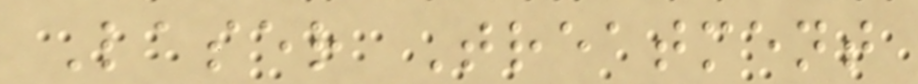Laser Treatment
